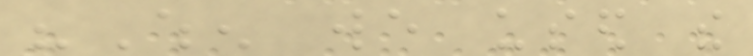"When we used the
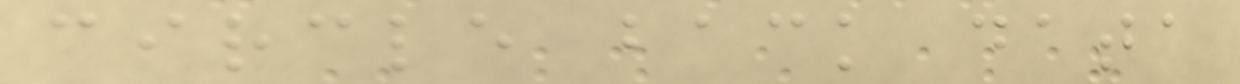circle back data
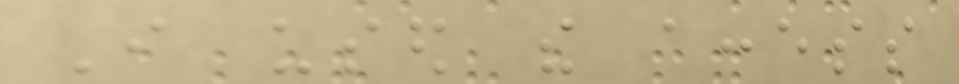I used the access
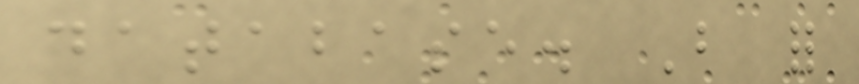database. But for
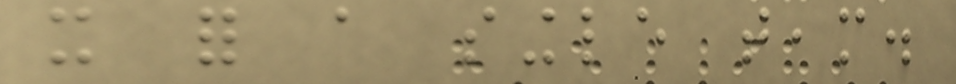it for a single team.
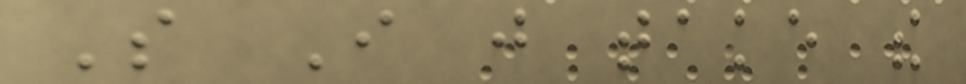So I just take the
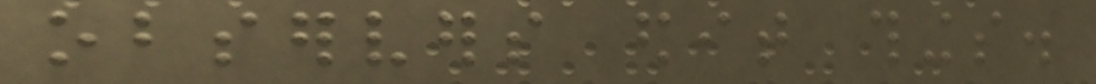observers edit things.
